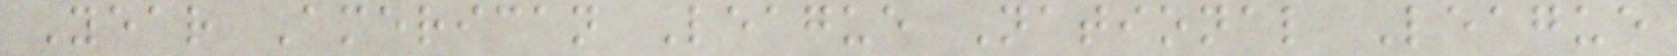Year American League National League
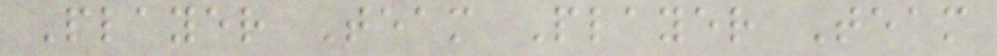Player Team Player Team
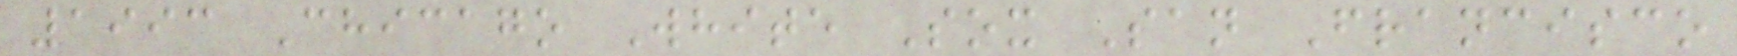1993 Chicago White Sox San Francisco
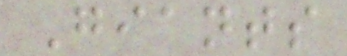Giants
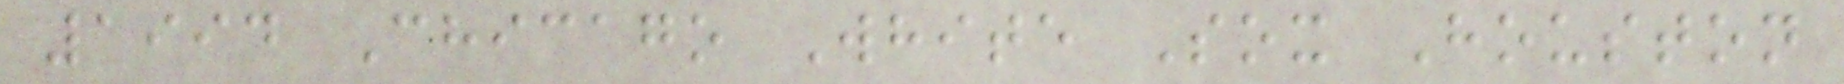1994 Chicago White Sox Houston
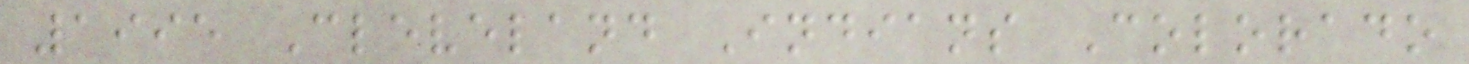1995 Cleveland Indians Colorado
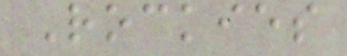Rockies
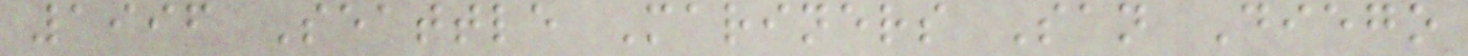1996 Seattle Mariners San Diego
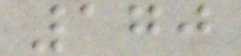170
